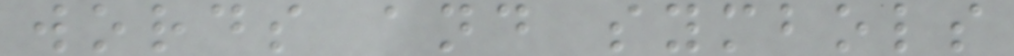words and symbols
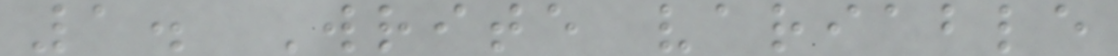1. Write variable
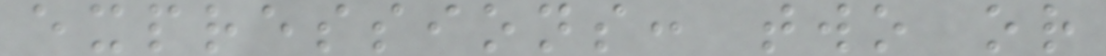expressions: two or
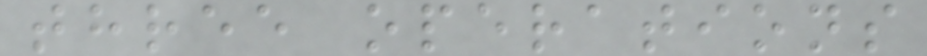three operations
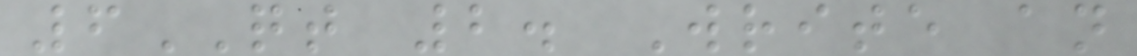6QT 2. Write an
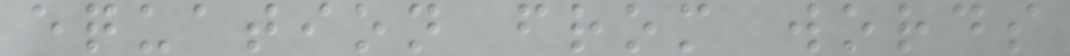equation from words
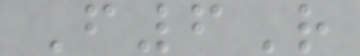F6R
